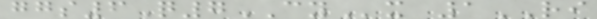ggs6Q7CYx 1RI
